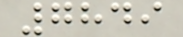7849
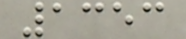1353
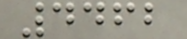4462
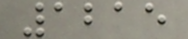1215
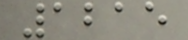1215
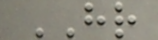HR
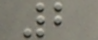2
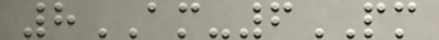8AM-6PM
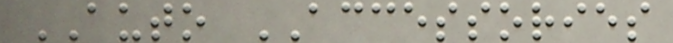AUTO ACCESSORIES
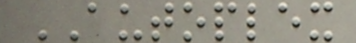AUTOPLEX
